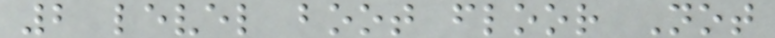2 level boot floor Not
